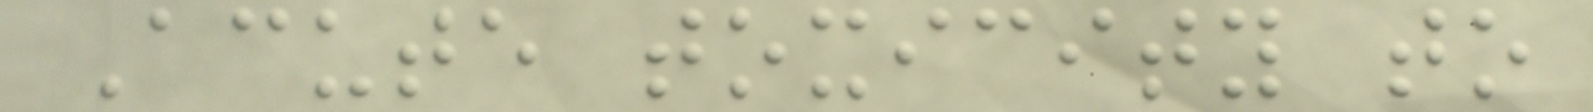Acute toxicity to
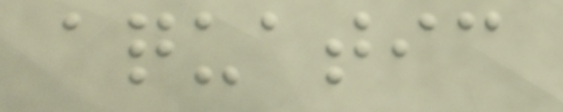aquatic
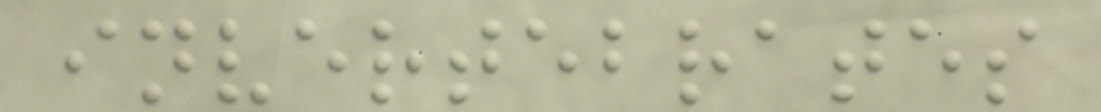invertebrates
